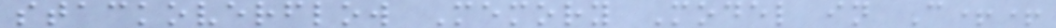stackoverflow Memory Model in C++
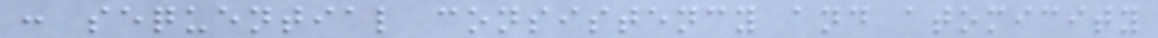: sequential consistency and atomicity
